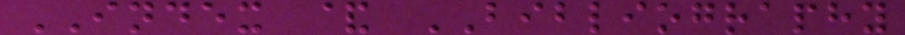INDEX & BIBLIOGRAPHY
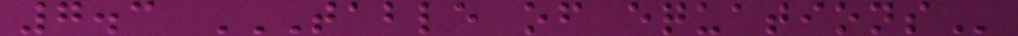7.3 TABLE OF EQUATIONS
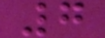7
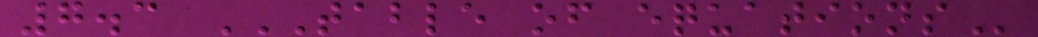7.3 TABLE OF EQUATIONS
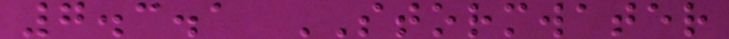7.3.1 STORMWATER
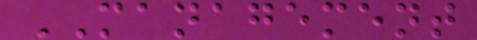MANAGEMENT
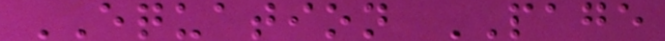EQUATION PAGE
